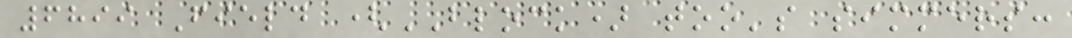6899 Field (BLOCK) too's simmers:
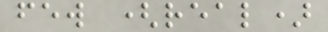few (real)
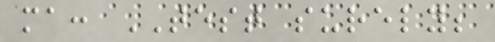ma: TEST surely;
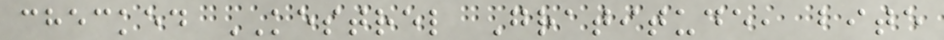checked KESTREL Gratitude, bite
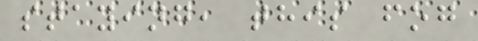staying, this fog
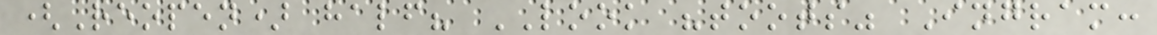(Reopen) half? LOOK "toots" Ingram:
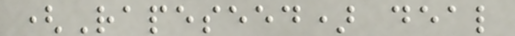(Rapeseed) deal
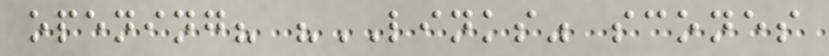opening? "LINKS" scones
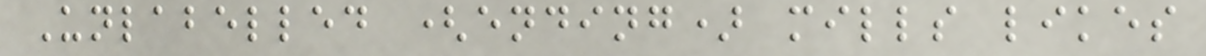Unlabelled (ending) mills likes
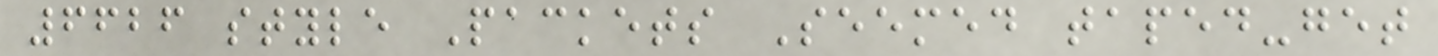6626 style Packets Seemed taped-get
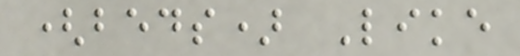(beds) Like
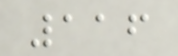116
